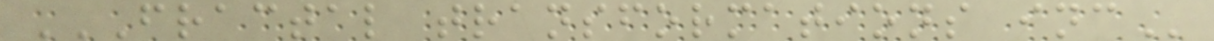FRACTAL TRANSFORMATIONS INC
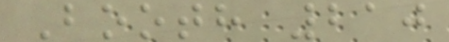Booth 210
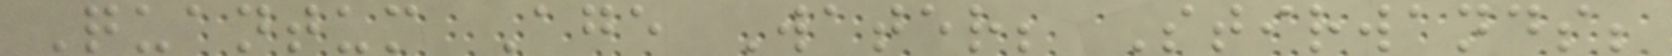Quantum Age Water; Stirwands;
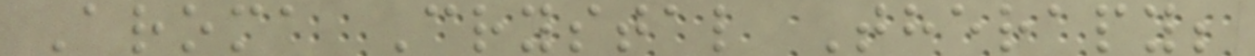Aroma Crystal Therapy;
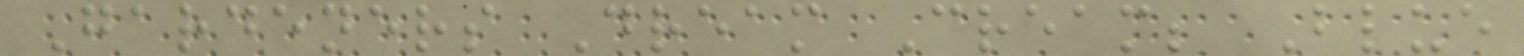Gardeners Dream Cream; Blue
